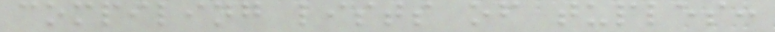compiling lists of tuples:
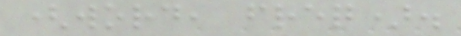(word, freq).
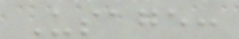Usage:
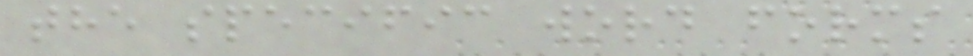the specific word forms
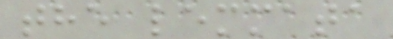the lemmata
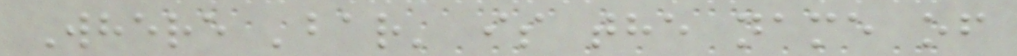Where 'bar' is the name of
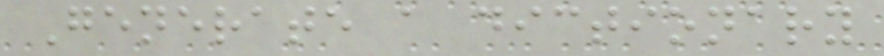Generate a dictionary
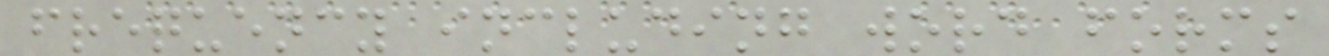frequency including word forms
